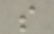s
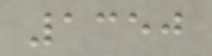1350
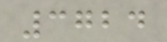3724
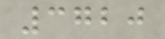3720
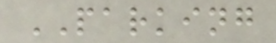PARKING
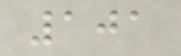101
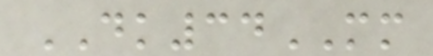DK34MM
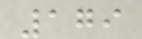179
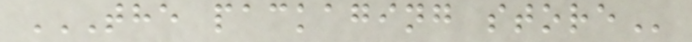THE PACKAGING STORE
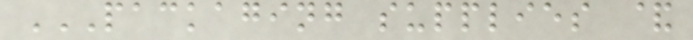PACKAGING SUPPLIES &
